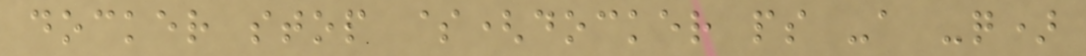docker stop $(docker ps -a -q)
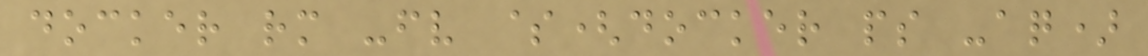docker rm -fv $(docker ps -aq)
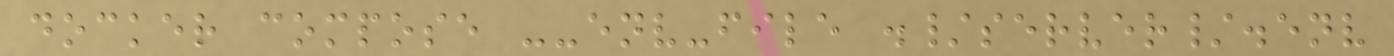docker compose --env-file ./server/.env
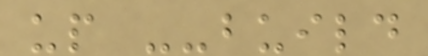up --build
